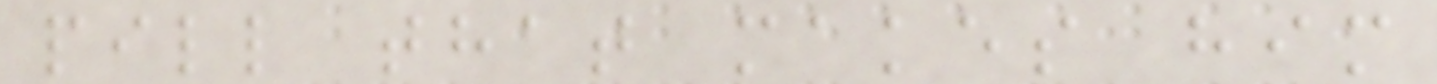pill that makes him
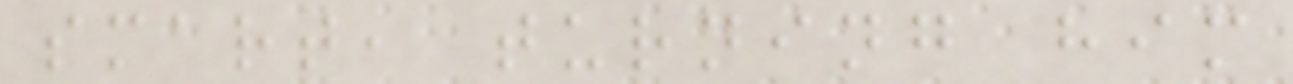smart, turning him
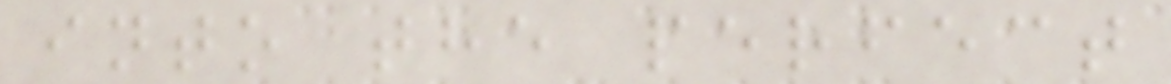into the perfect
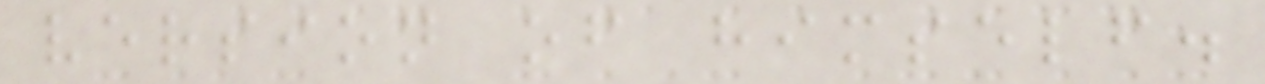version of himself.
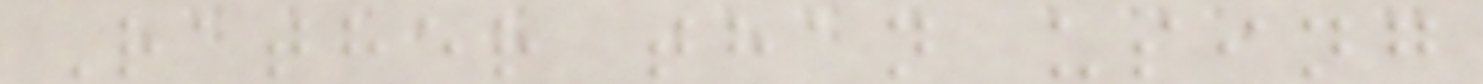Rather than using
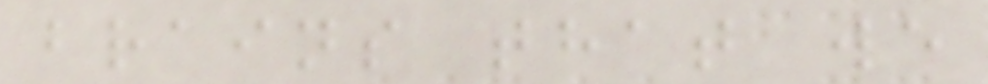brains that we
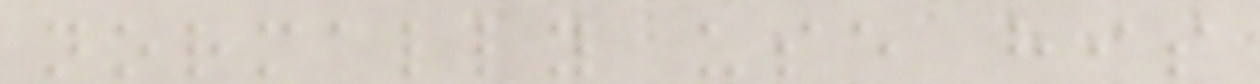normally use his
